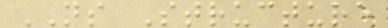NS Structure
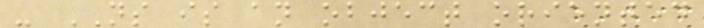- NS is an object oriented
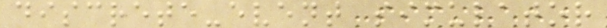discrete-event simulator
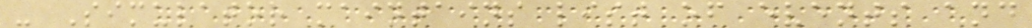- Simulator maintains list of events and
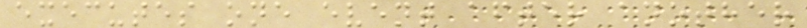executes one event after another
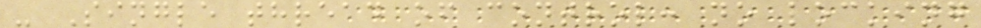- Single thread of control: no locking
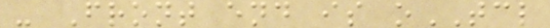- Front end is oTCL
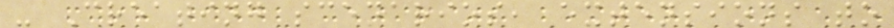- Creating scenarios, extensions to
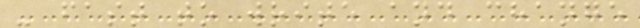- fast to write and change
